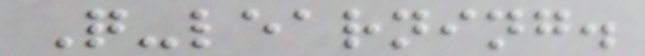Q-learning.
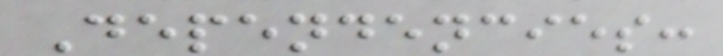Dependencies:
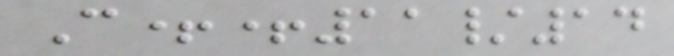C++11/14
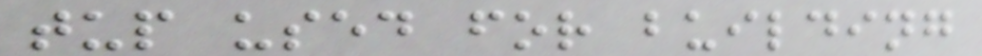tup used for building
